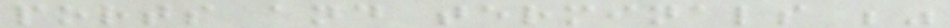ports and terminals ;"
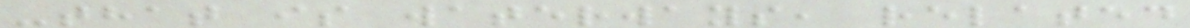-that is waterways, related
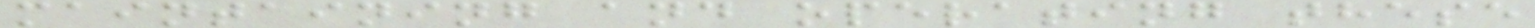maintaining and operating these
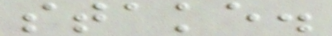stake.
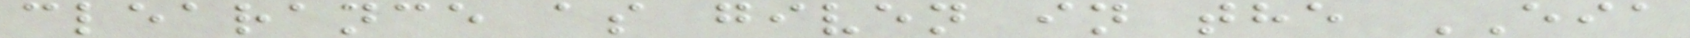clearance as given in the EIA
